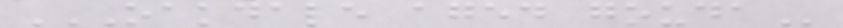OAKDALE AGED GOUDA
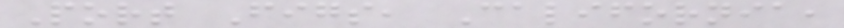Port Figs, California,
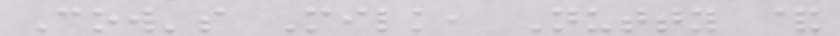Cow's Milk, Nutty &
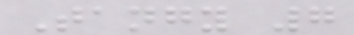Tangy 7
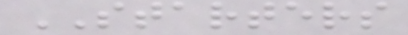STARTERS
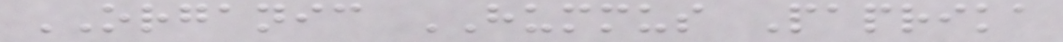ORGANIC HUMMUS Paprika
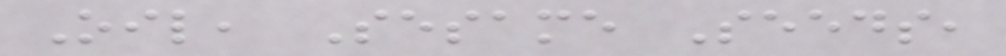Oil, Sesame Seeds,
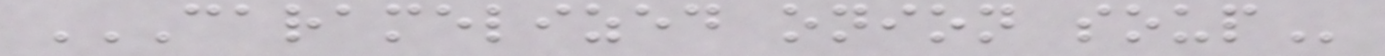CARAMELIZED ONION SOUP
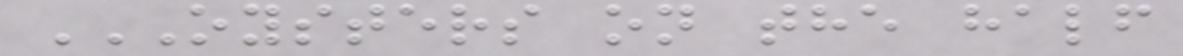OYSTERS ON THE HALF
